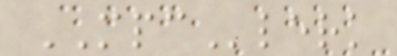MPClerk
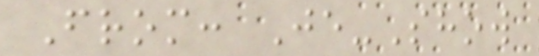From: Je-Show
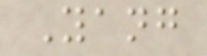Yang
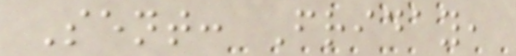Sent: Friday,
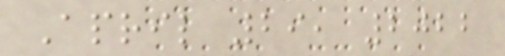April 29, 2022
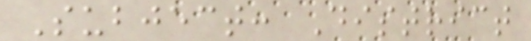Subject: District
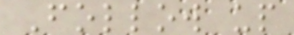Follow up
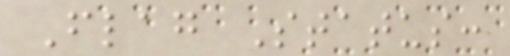Flag Status:
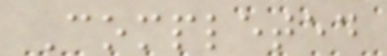Completed
